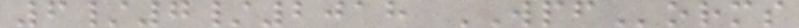6/7/2018 WPForms
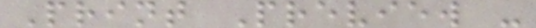Print Preview -
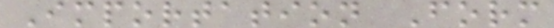Importation Form
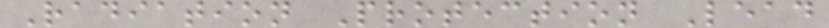Radiation Protection Lead
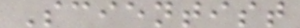Scientist
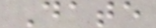Date
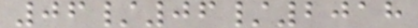06/06/2018
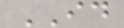ID
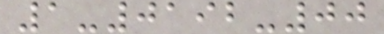1-0192-00
